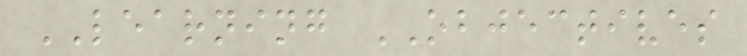LEARNING OBJECTIVES
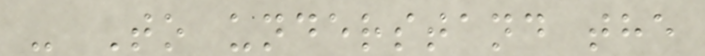- To understand the
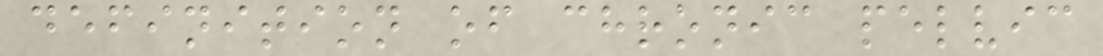definition of chronic pelvic
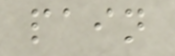pain
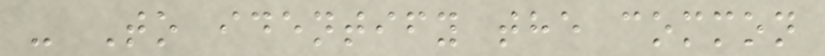- To identify the common
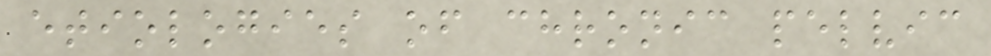etiologies of chronic pelvic
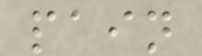pain
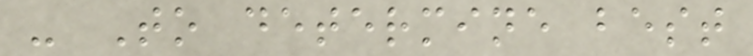- To determine best
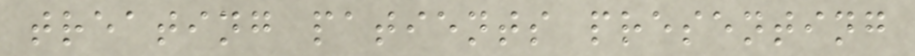treating patients presenting
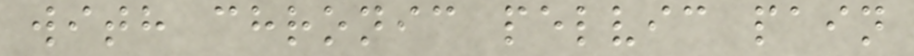with chronic pelvic pain
